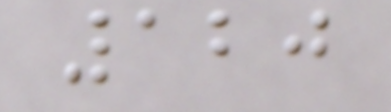120
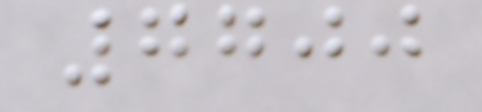7700
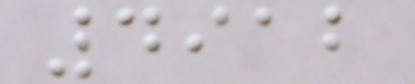4912
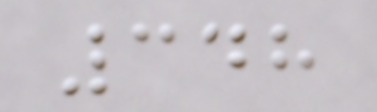348
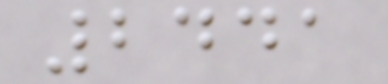2441
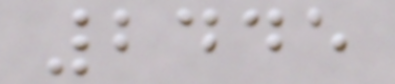2445
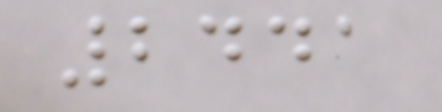2441
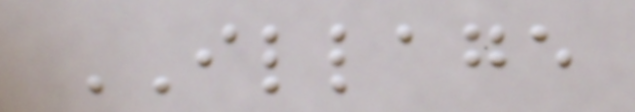ILLAGE
